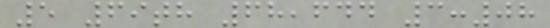5 69th 68,644 3:08
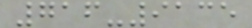716-9135
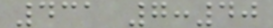431 7:40
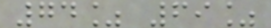74% 69%
